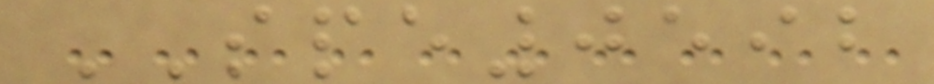SPE0592
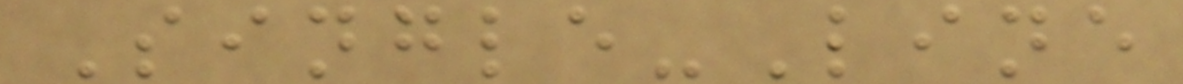Single-Line
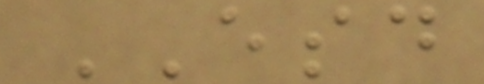ESD
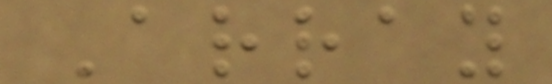Array
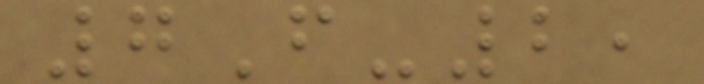7F-2,
